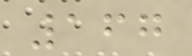167
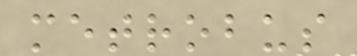metrobus
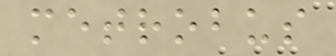metrobus
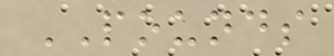POUNDS
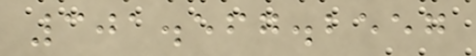301.567.2557
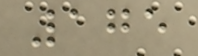175
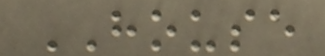HOUSE
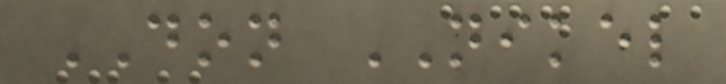DON NIKEL
